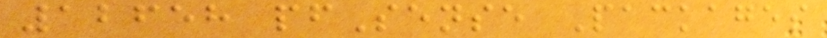12658 pfSense Packages
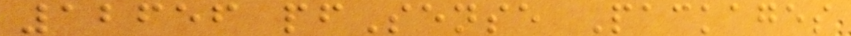12656 pfSense Packages
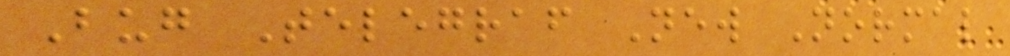Bug Telegraf New Normal
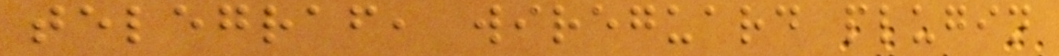telegraf, wireguard plugin
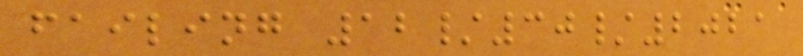failing 12/30/2021
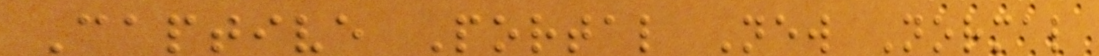Captive Portal New Normal
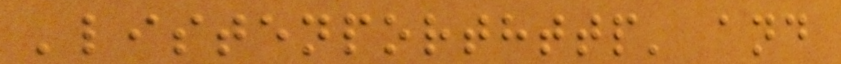'listenporthttp' and
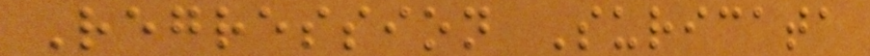Regression Suricata
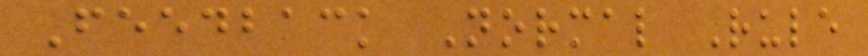Feedback Normal Rule
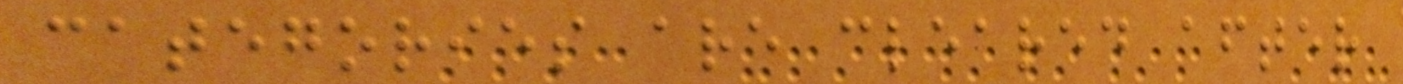categories are cleared after
